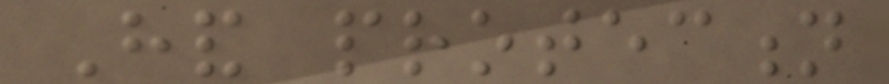Hand protection
